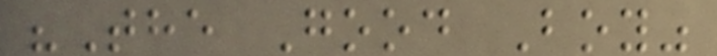"The Good Boy"
